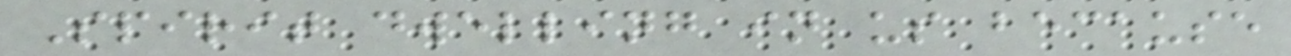Spirit dwelling in us because
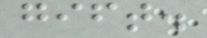gift.
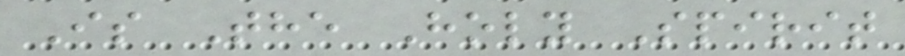Is The Holy Spirit
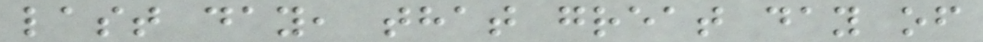last day, that great day of
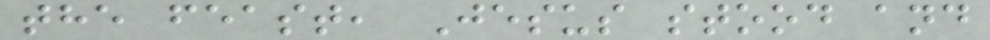the feast, Jesus stood and
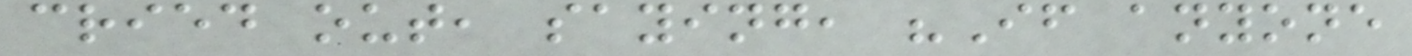cried out, saying, "If anyone
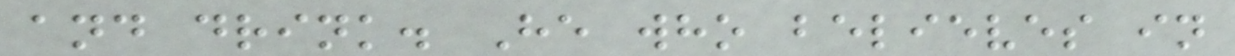and drink. He who believes in
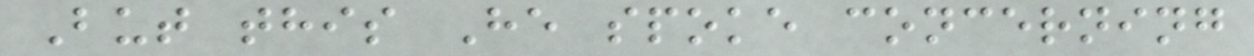But this He spoke concerning
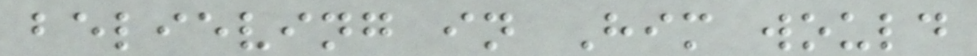believing in Him would
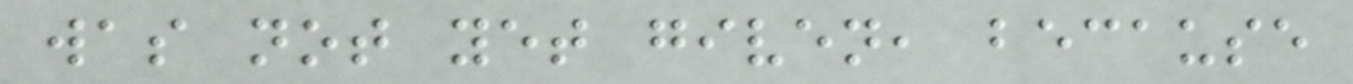was not yet given, because
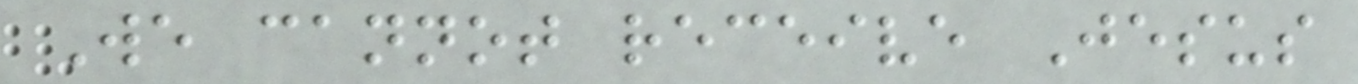We cannot receive Jesus
